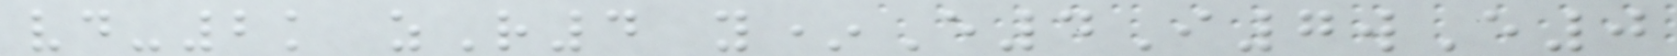vd-2k zR4 y*E4I7wE0
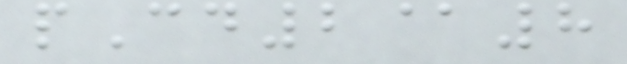pCd2@8
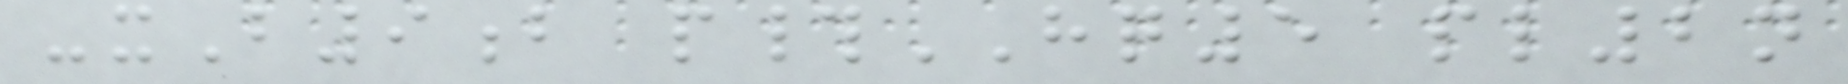-xB9b p#HQ5 pl2n
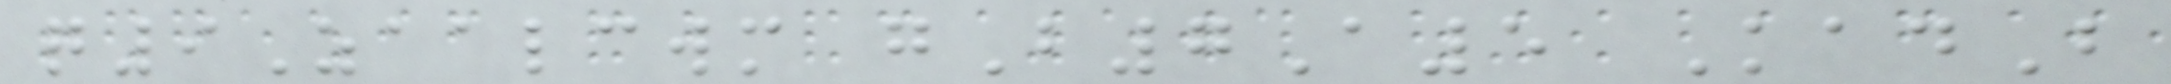q9Zaalcwm gB7A5 KadB
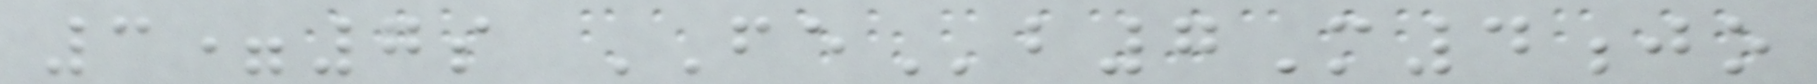3=7s FEb7M4jo
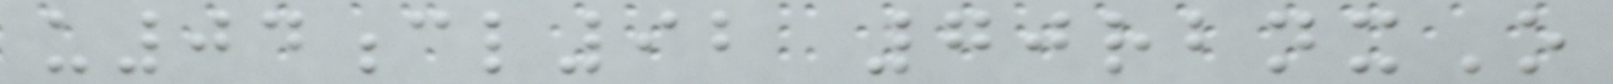u04cl92 70rbnxO
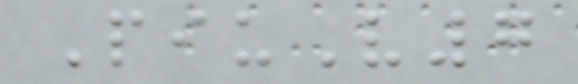PiuV7
